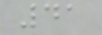41
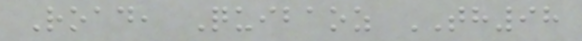Road, Quibaoz TH98
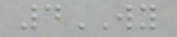4WY
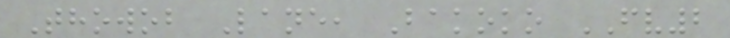Thowob Lane, Bakoko FV2
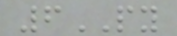6PY
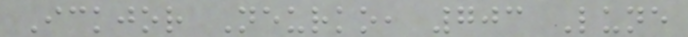Ickjor Neurko, 703 Lune
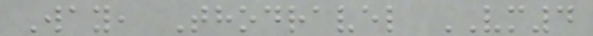Way, Thodravel VM4
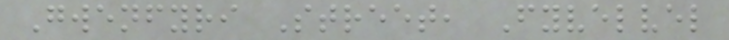Gwenfyri Street, Fyvelvel
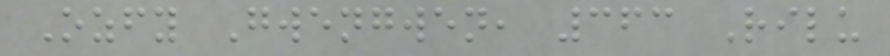Ozfy Gwengwen, 363 Rilu
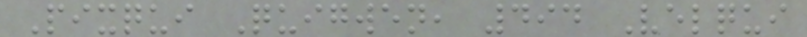Pixqui Quigwen, 494 Velqui
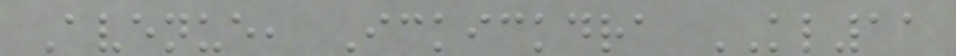Avenue, Ickickdra KL11
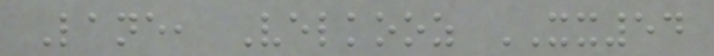Lane, Velkooz XX54
